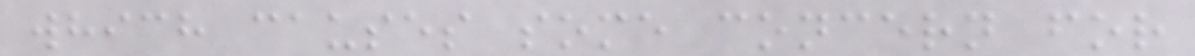which causes some concern for
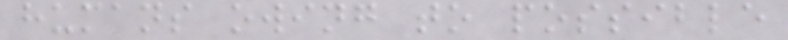humans owing to possible
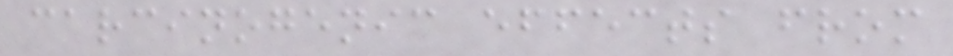carcinogenic effects from
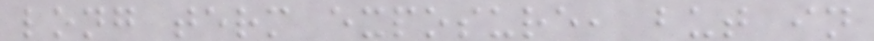long term exposure, but in
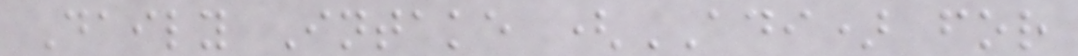Daily Intake (ADI) for
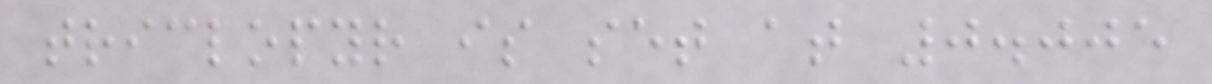triclopyr is set at 0.005
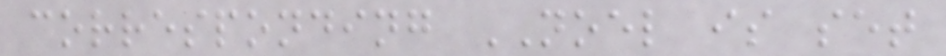corresponding NOEL is set
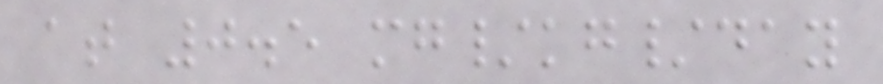at 0.5 mg/kg/day
